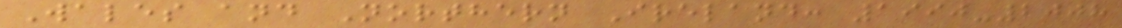Wales and Northern Ireland: 1990-2008
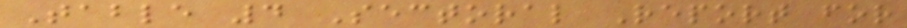Table 4 Sectoral Report for
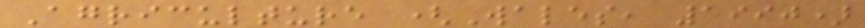Agriculture (Wales, 1990)
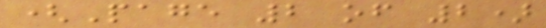(Page 2 of 2)
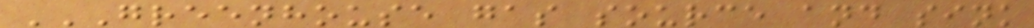GREENHOUSE GAS SOURCE AND SINK
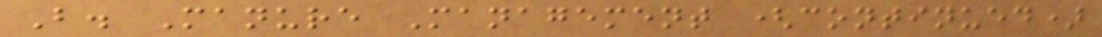B. Manure Management (continued)
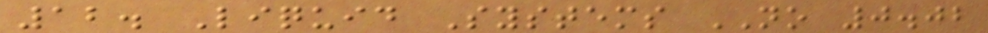12. Liquid Systems NO 0.02
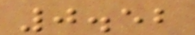0.52
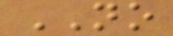NO
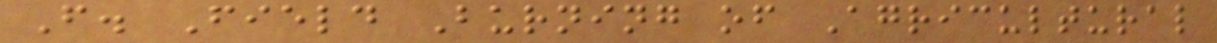F. Field Burning of Agricultural
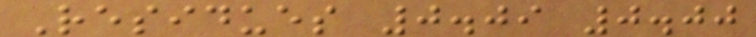Residues 0.09 0.00
